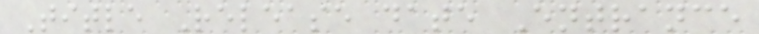Title Release date Entrance
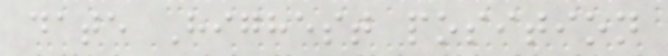date Highest position
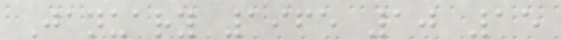January 1965 10 15
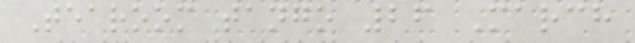Tearoom tango 26 March
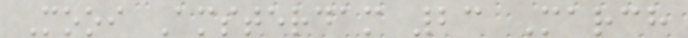Mooi Amsterdam 23 March
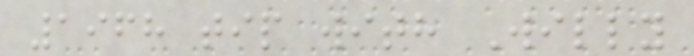1968 tip with Willy
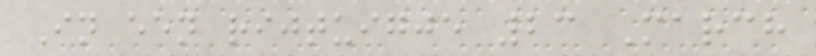In een rijtuigje 23 March
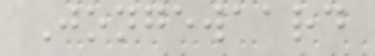Jongewaard
